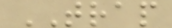TRAP
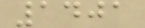1401
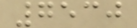7530
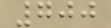700
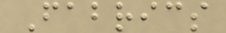Fabrics
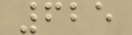625
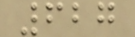627
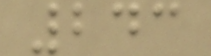243
